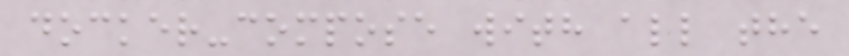docker-compose with all the
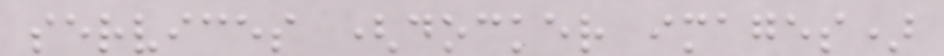services (docker images)
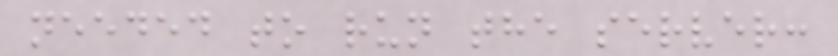needed to run the server:
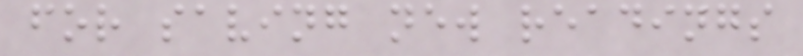for saving new readings
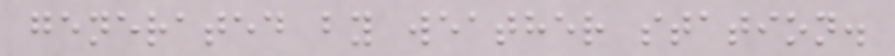generated by weather station.
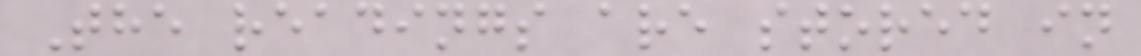The readings are stored in
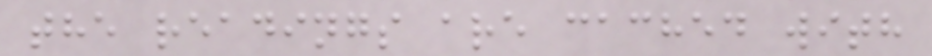the readings are cached with
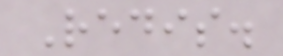Redis.
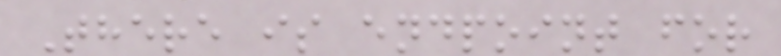There is endpoint for
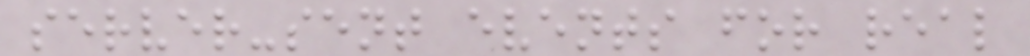server-sent events for real
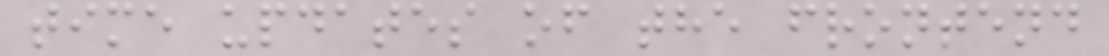time updates of the frontend
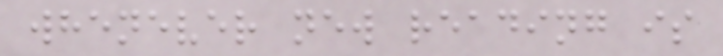whenever new reading is
